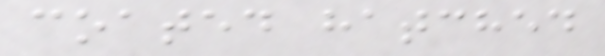coated hatched
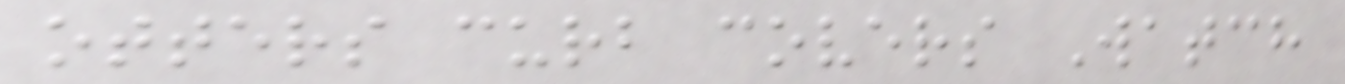otters curb covers Watch
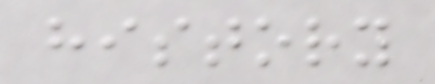history
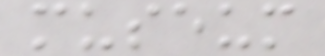museum
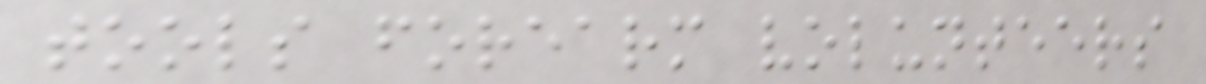tools forearm volunteers
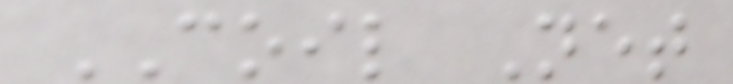COIL Net
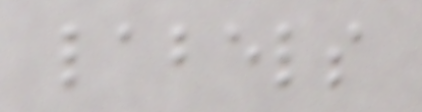labels
